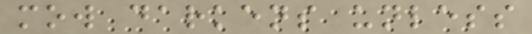mow darkens unless
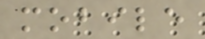mobile
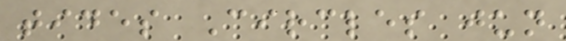tides Circles jun
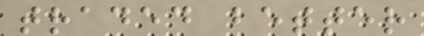traded better
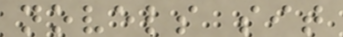novels sit
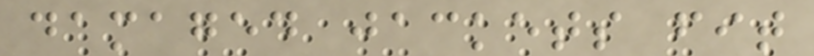damaged jackets fit
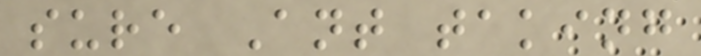sure Ant taking
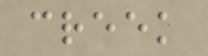creek
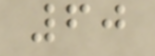60
